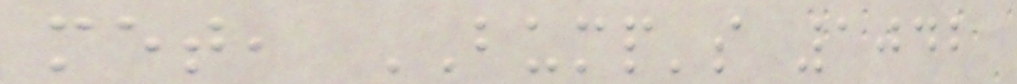met, BUMP's 1042
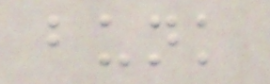bunk
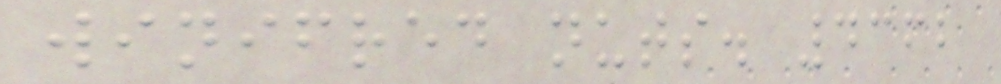winifred nuts. 4362
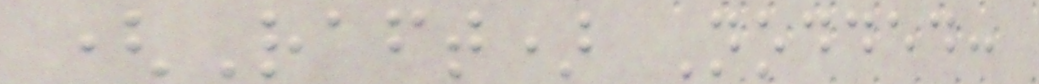(Raft) Nodded:
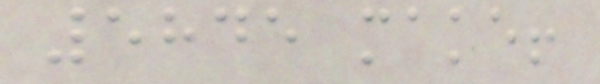5845 make!
